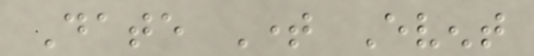Date Time Event
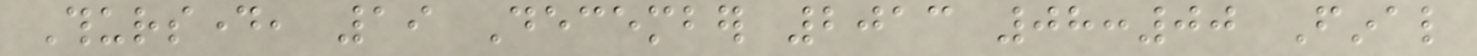Thursday, 19 December 2013 08:00 Final
